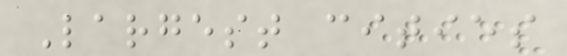Largest cities
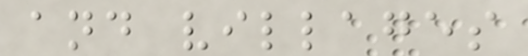and villages
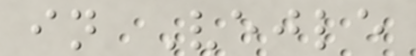in Vejle
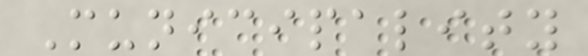Municipality
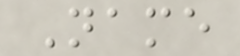Name
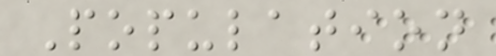Population
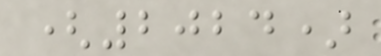(2024)
